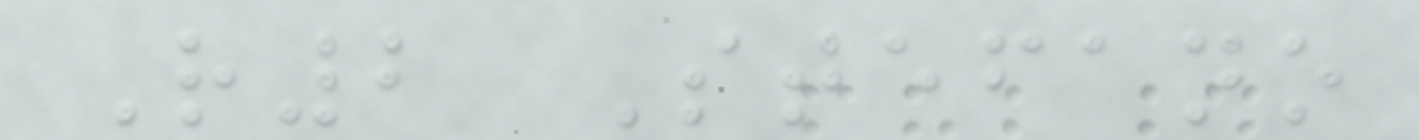R2 Stefano
